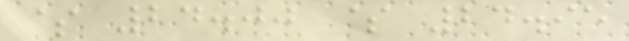$ 24.00 $ 24.95
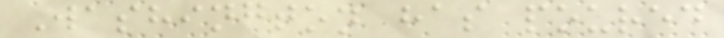Washington has poured
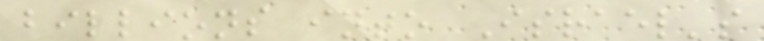billions into Israel's
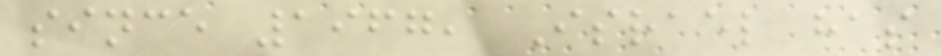since 1967, Israel has
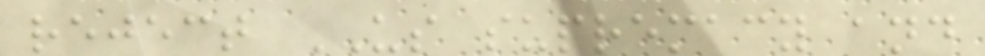reject US supremacy and
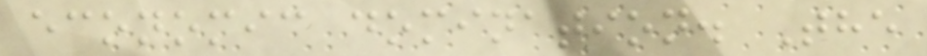economic domination. The
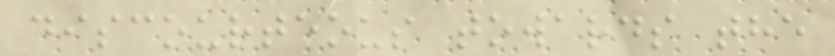discourteous towards the
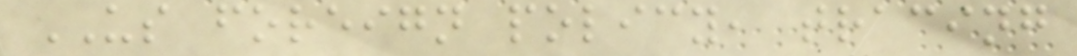US foreign policy, tracing
